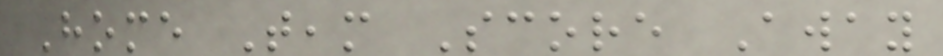Home Team Score Away
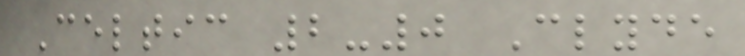Celtic 2-0 Clyde
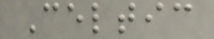Celtic
